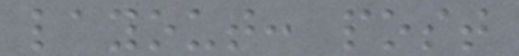layout: post
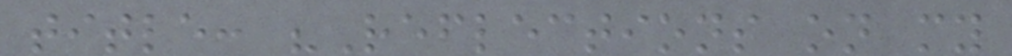title: "Reflections on my
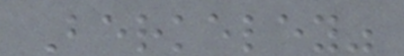Berkeley"
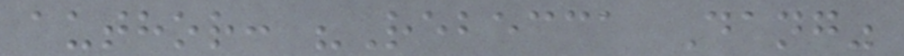author: "Rebecca Dang"
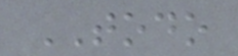TODO
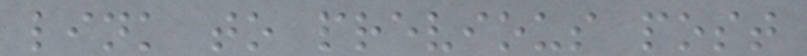link to previous post
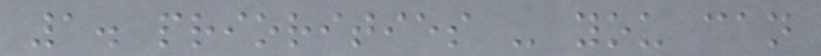1. priorities - you can
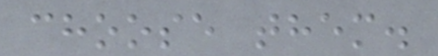choose them.
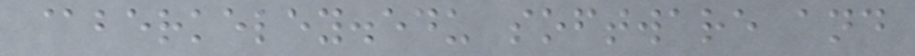@berkeley.edu software and
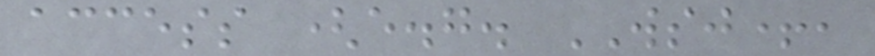access (e.g. WSJ+,
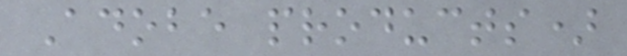Adobe products)
